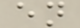en
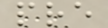pre
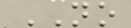NO
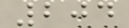204
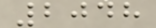2048
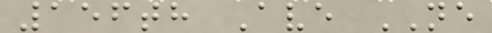156th Ave NE
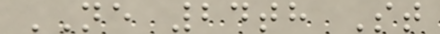NE 24th St
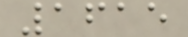1615
